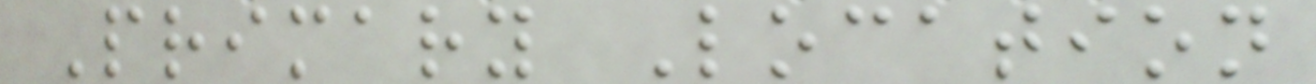Primary Location
